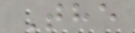The
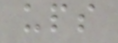ups
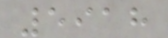5918
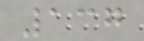137
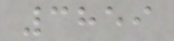3859
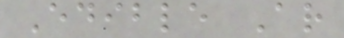Edible Ar
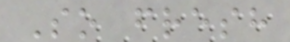So fresh
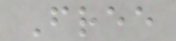Free
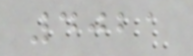4021
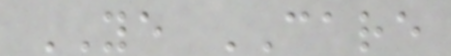YE CARE
